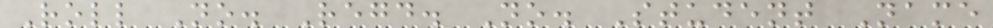Roll No. Regd. No. Student Name
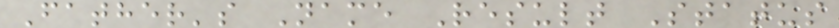Father's Name Result Status
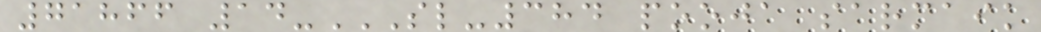71866 14-SL-384 POOJA SARMAIK
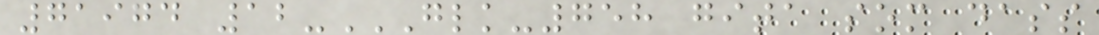71974 12-GLK-758 GITA SOM DASS
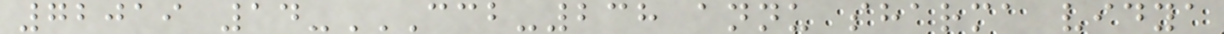72019 14-CCB-238 ANNU SHARMA VIDYA
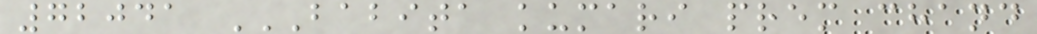72041 BABITA KUMARI PREM CHAND
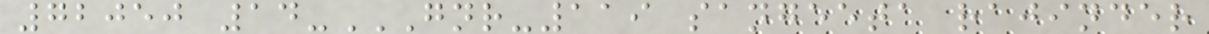72050 14-GNR-119 SANGEETA RAJINDER
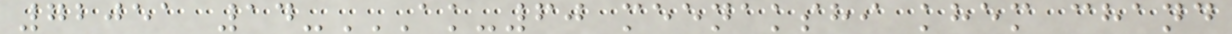72051 14-AK-60 MEENAKSHI KHEM CHAND
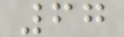67
